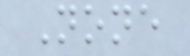None
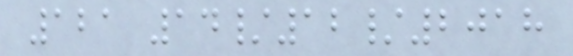121 14/12/2018
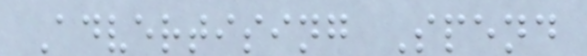Advertising Spend
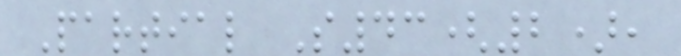Partial S43(2),
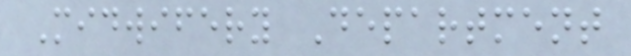Midwifery Department
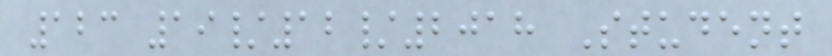123 19/12/2018 Student
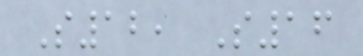S12, S16
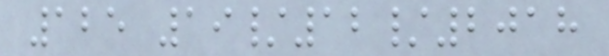125 19/12/2018
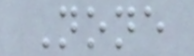None
